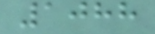1088
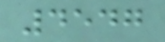4547
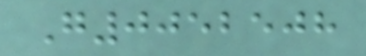G0052508
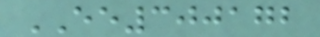EE300172
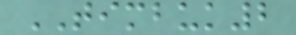TIMBUK2
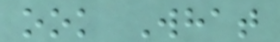ook What
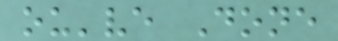ou've Done
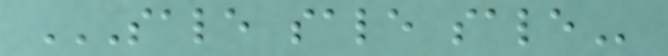SALE SALE SALE
